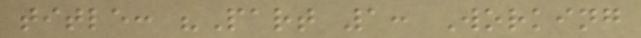title: "Part 1: Working
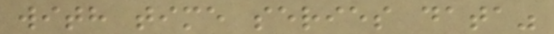with time series data"
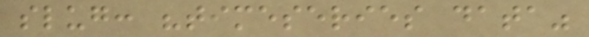slug: "timeseries data"
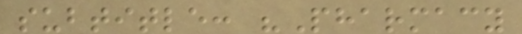subtitle: "Pharmacy
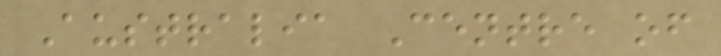Australia Centre of
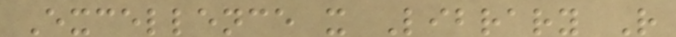Excellence x Library R
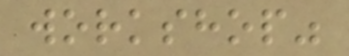workshop"
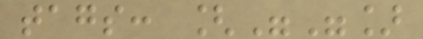tags: [""]
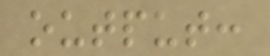output:
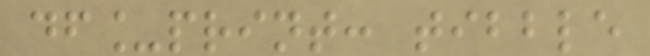df_print: tibble
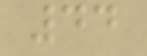44
